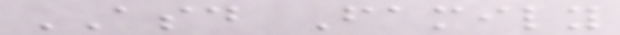ASD Family
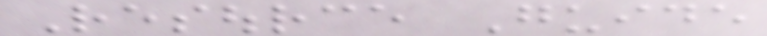Resource Guide
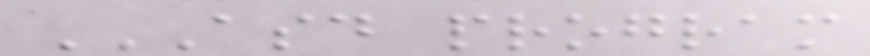ASD PROGRAM
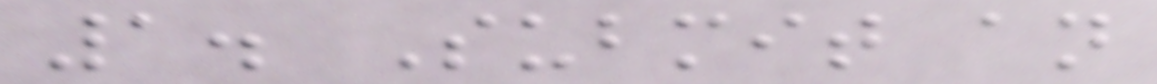1. Submit an
